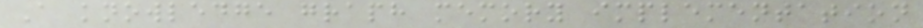A knowledge graph memory implementation
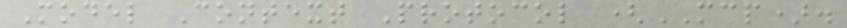Model Context Protocol (MCP).
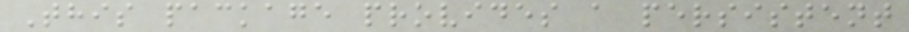This package provides a persistent
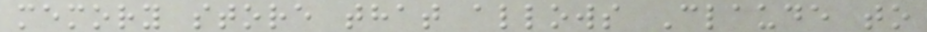memory store that allows Claude to
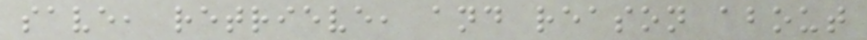save, retrieve, and reason about
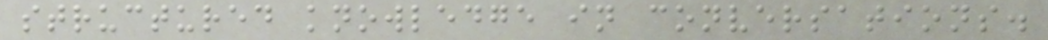structured knowledge in conversations.
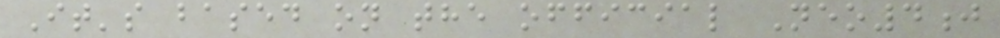It's based on the official Neo4j
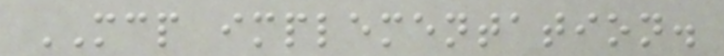MCP implementation.
